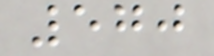570
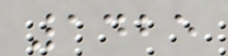1425
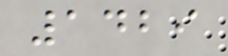1429
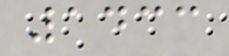1433
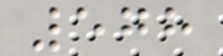578
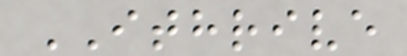ITHRIVE
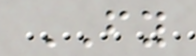FY
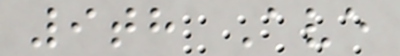9th Ave
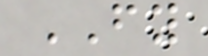FY
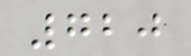720
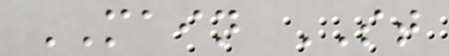MAIN ST
